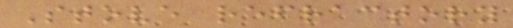Stove refractory
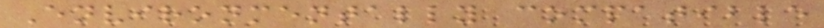Environmentally compatible
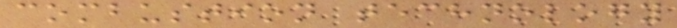combustion technology
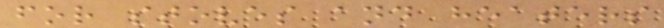for stoves and heaters
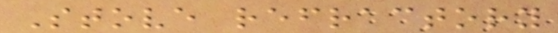Stove refractory
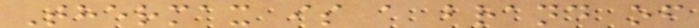Thermax is a brand of
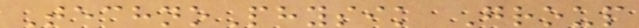TechnoPhysik Group
